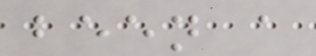been a
